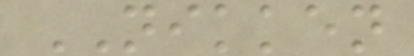NIKKEN
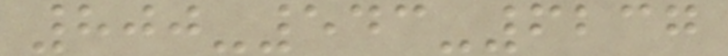800-543-6237
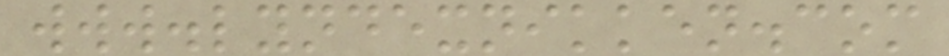www.lyndexnikken.com
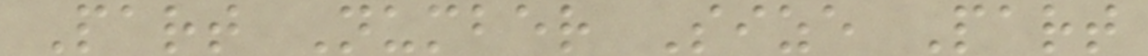Part Number Size Part
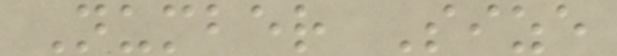Number Size
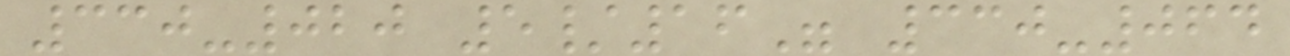330-020 5/16" 330-064
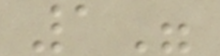1"
